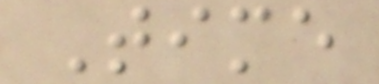Time
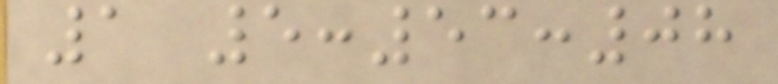1 5:53:08
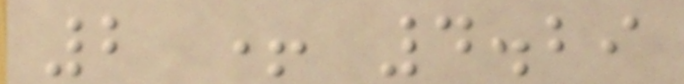2 + 4.29
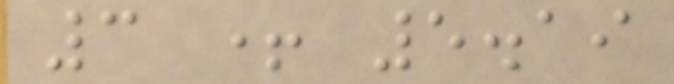3 + 5.19
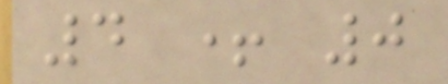4 + 0
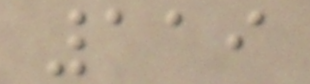119
